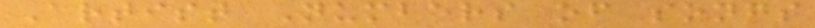Artist Numbers of songs
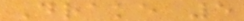Drake 5
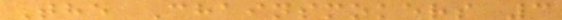The Chainsmokers 3
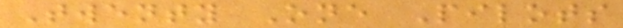Twenty One Pilots
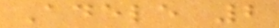Adele 2
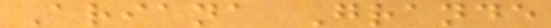Ariana Grande
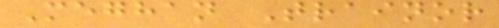Meghan Trainor
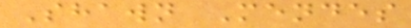Shawn Mendes
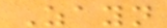Zayn
